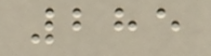285
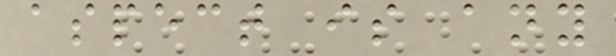aspect is any
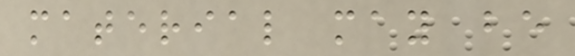material may be
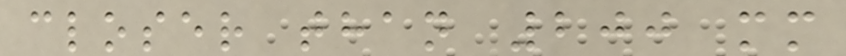closer than 200 mm
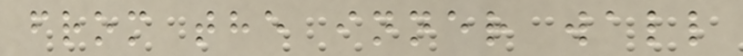from the inner wall
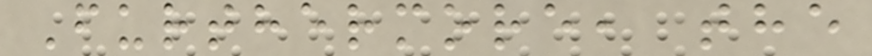Furthermore, the
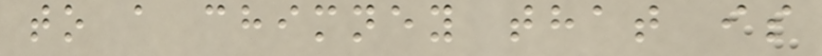to a chimney that is
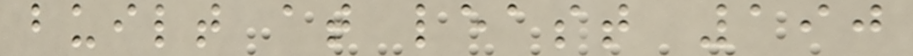built at least 190
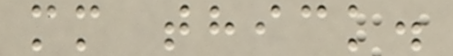mm thick.
